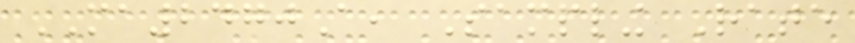MA2470A, Sampling Rate
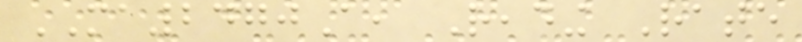MA2470A, Reading Rate
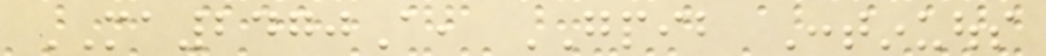MA2470A, GPIB Continuous
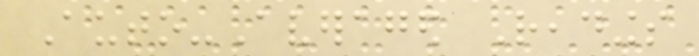Auto-Averaged Readings
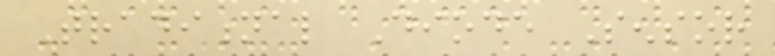Traditional Diode Sensor
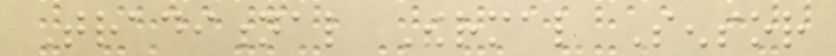Traditional Thermal Sensor
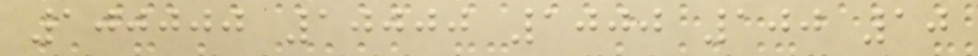100000 10000 1000 100 10
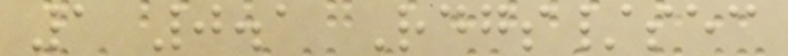1 0.1 Rdgs/sec
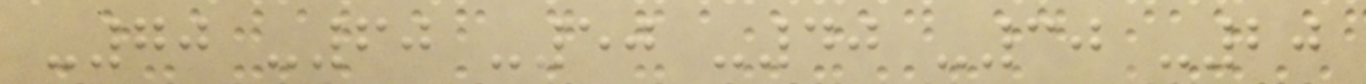-70 -60 -50 -40 -30 -20
